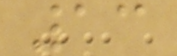13
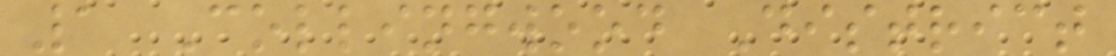1 Collingwood District
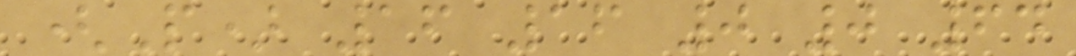(P) 16 16 0 0 64
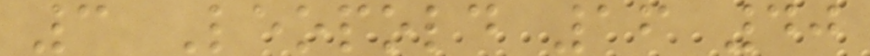3 Leopold 16 40
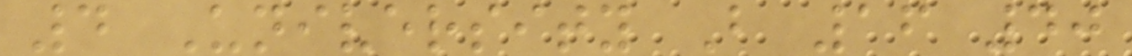4 University B 16 40
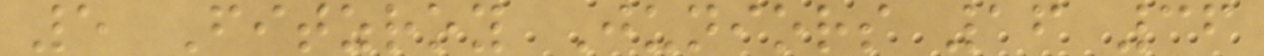5 Fitzroy Juniors 16 36
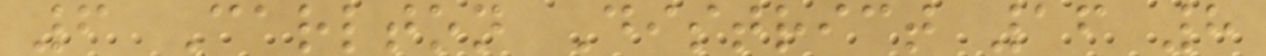6 Carlton District 16 8
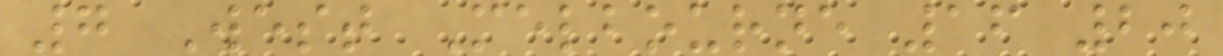7 West Melbourne 16 20
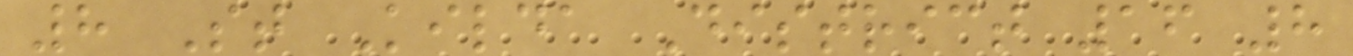8 St Kilda District 16 8
